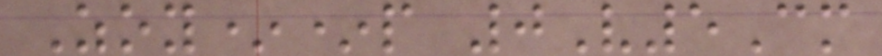Zoy**p 0V5Cm
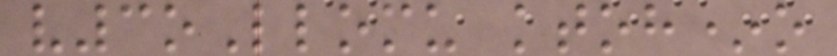v3oLlomu ktoh*o
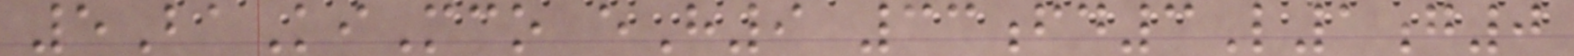5BaKiMco eH9 33fd3L1g0
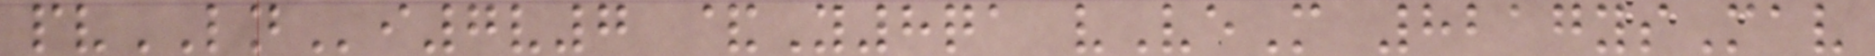pvLNi7v7 &Y8qa vVeM 8217ysMav
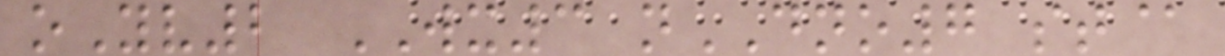oYv2 WX3 nDNO7 st@
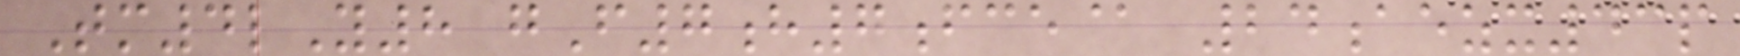Tm4lY8 gF7h7fce@ 24aezx43p
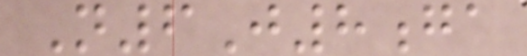N6J8ga
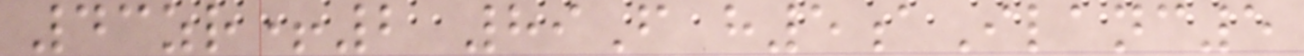43zr+2 89F h5aIlanc5
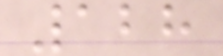128
